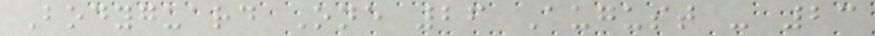Bodyguard One 26 August - 23
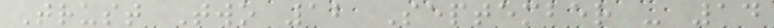Trust Two 12 September - 14
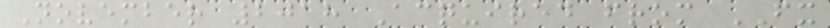November 2018 Acquired from FX
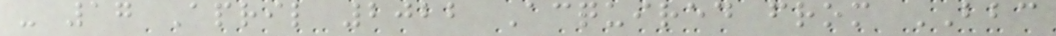- 17 April 2022 Acquired from BBC
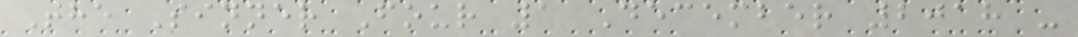The Sinner Four 1 December 2018 -
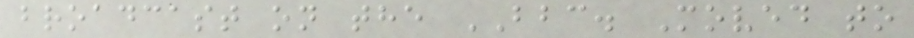broadcast on the BBC. Moved to
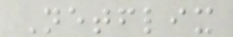Netflix
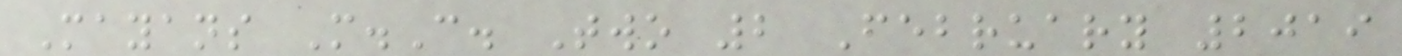Mayans M.C. Two 2 February 2019
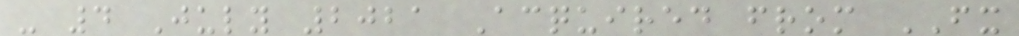- 4 July 2021 Acquired from FX
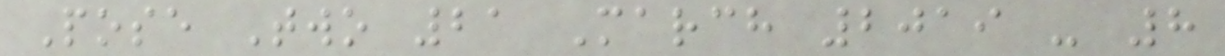Pose Two 21 March 2019 - 8
